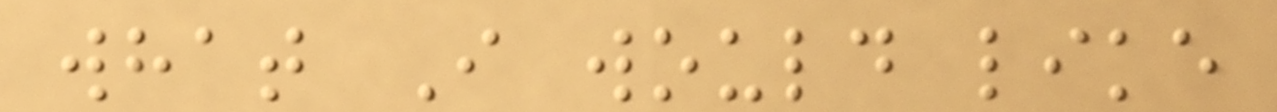what I would like
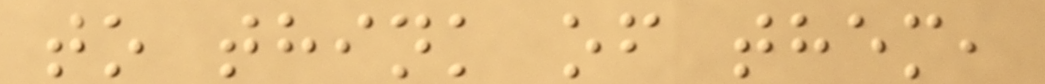to think of them,
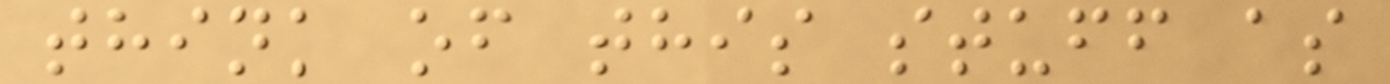think of this stuff as
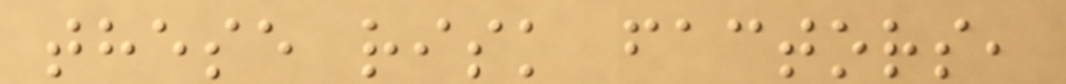these risk factors,
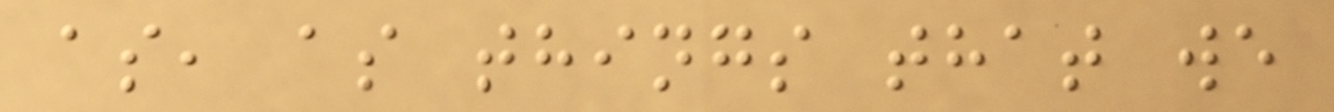as, as things that we
